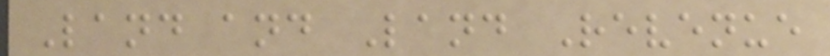Land and Land Revenue
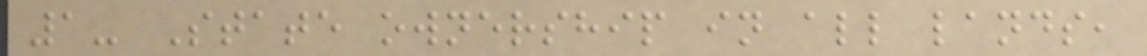1- State ownership in all lands,
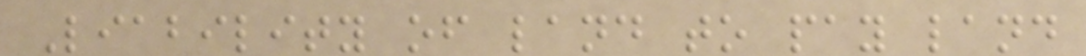Liability of land to pay land
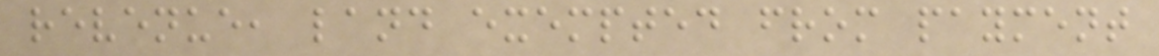revenue, land exempted from payment
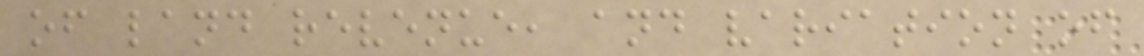of land revenue, and variation of
